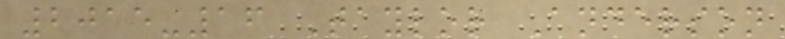2015-16 Taylor Anderson
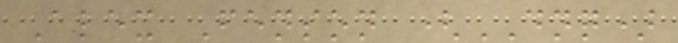Alex Fenson (DNQ)
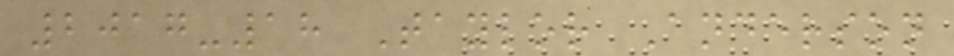2017-18 Taylor Anderson
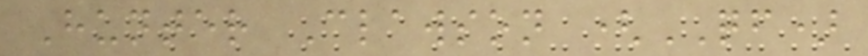Hunter Clawson (QF)
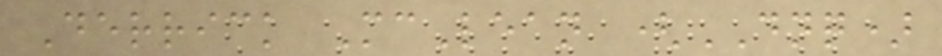Derrick McLean (DNQ)
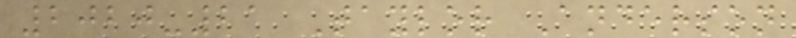2020-21 Taylor Anderson
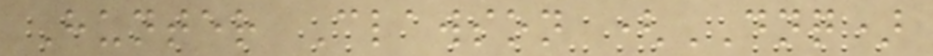Hunter Clawson (DNQ)
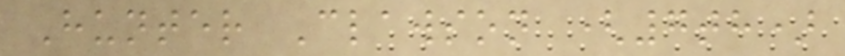Hunter Clawson (7th)
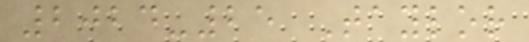2024-25 Taylor
